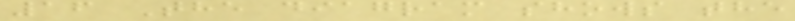16 The diagram shows the
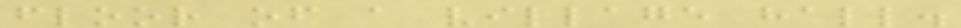floor of a village hall.
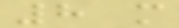8 m
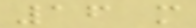16 m
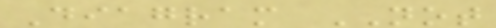Diagram NOT
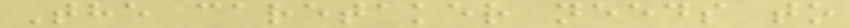The caretaker needs to
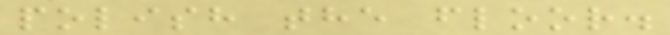polish the floor.
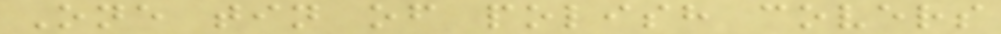One tin of polish covers
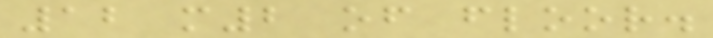12 m2 of floor.
